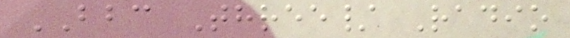BBC Three/ Radio
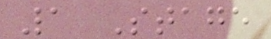1 Stage
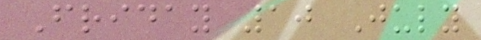Friday 10 July
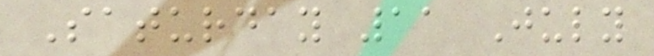Saturday 11 July
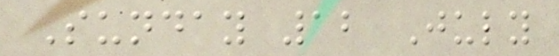Sunday 12 July
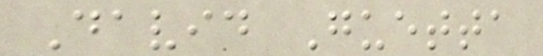David Guetta
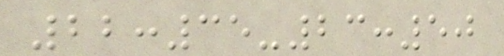22:35-23:50
